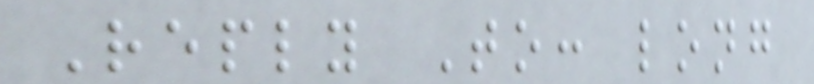Reply To: long
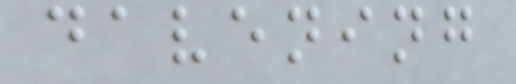davening
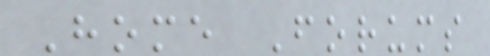Home Forums
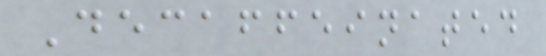Decaffeinated
